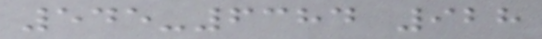545-6384 928
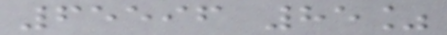65596 85%
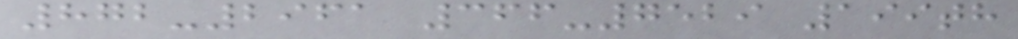872-2961 366-7529 199th
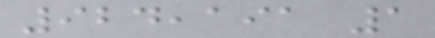924,191 1
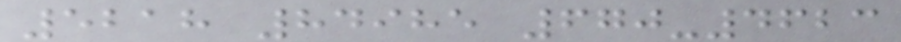5218 84985 670-4623
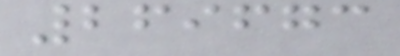269673
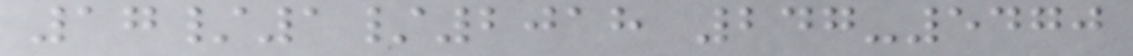17/1/2018 247-5470
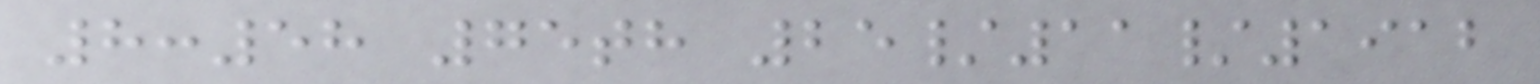8:58 75th 25/11/1912
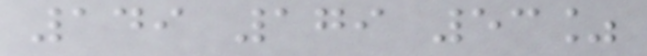149 179 53%
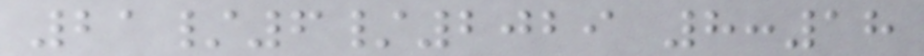21/6/2029 8:18
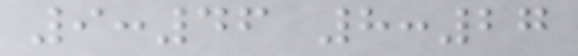9:46 8:27
